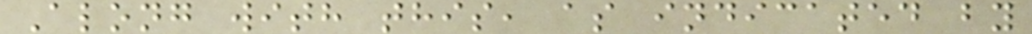Along with this, as indicated by
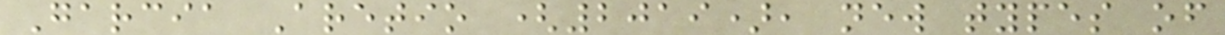Garcia Aretio (2019), new types of
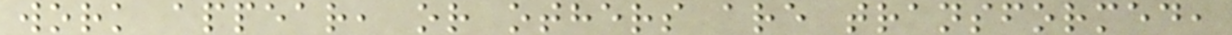work appear, or others are transformed,
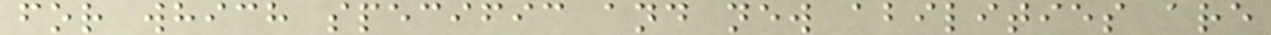for which specific and new abilities are
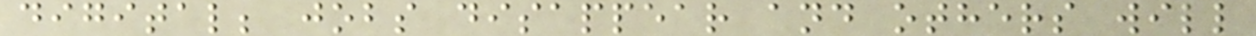digital; jobs disappear and others will
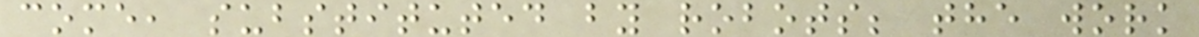come, substituted by robots; the work
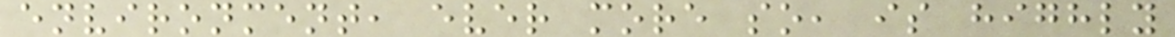environment, ever more so, is highly
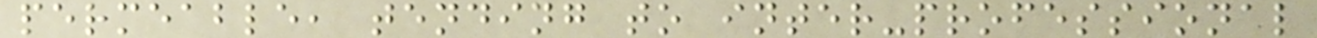permeable, tending to inter-professional
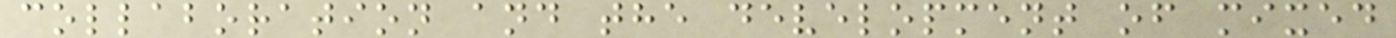collaboration and the development of mixed
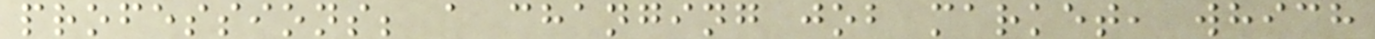professions; a changing job market, which
